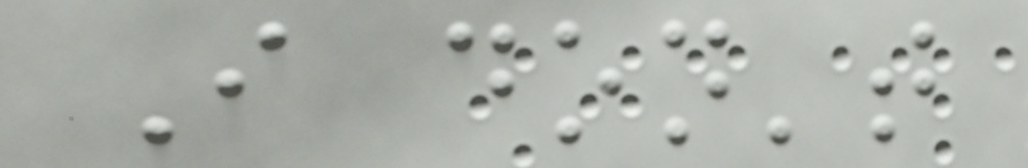I don't
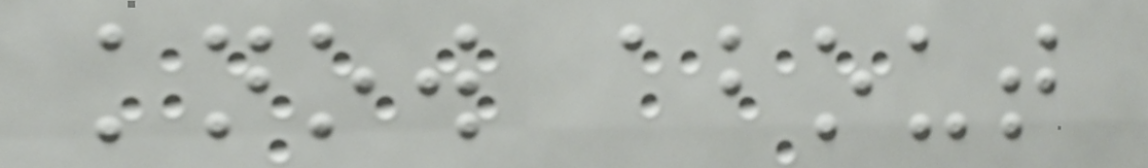know about
